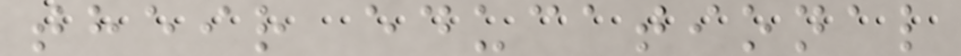their educational
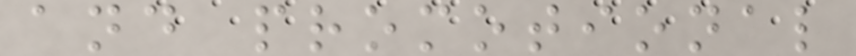and promotional
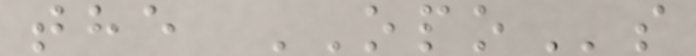the OPOs
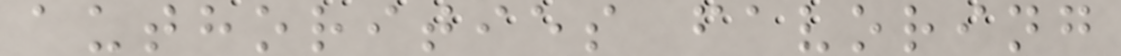authorities favoring
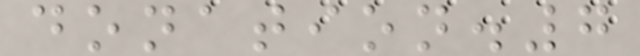donation.7
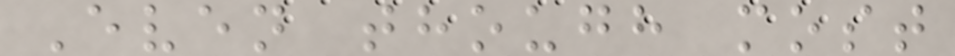Even though most
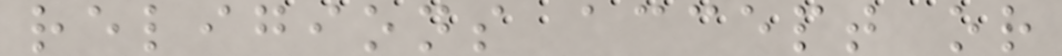religions accept or
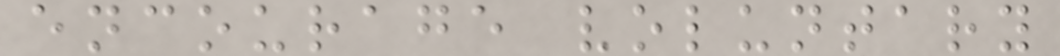encourage voluntary
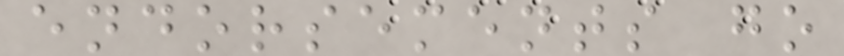endorsements go
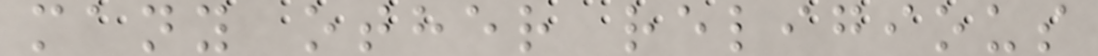many other religious
